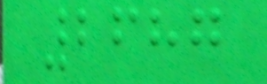2687
